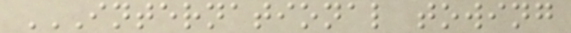INTERNATIONAL TOWING
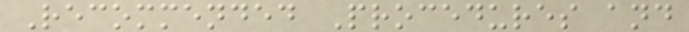Recommended Procedures and
